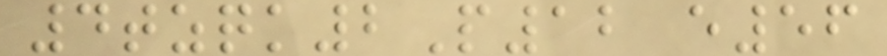4tzqk2P12 e56
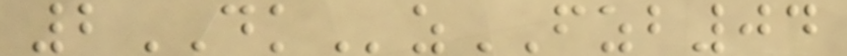2DKzFZB04
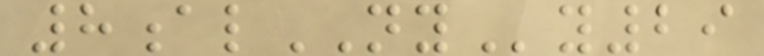8alNYy29
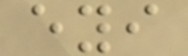eyi
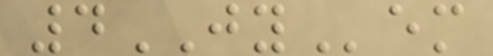4JYem
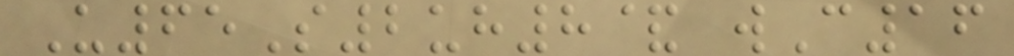U65S2uh8& wC16
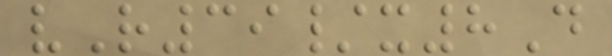vR39/x8D
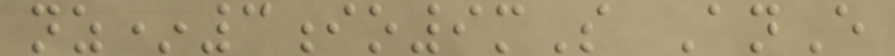nz*3io9mS AnE
